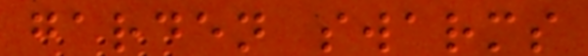garden swarms
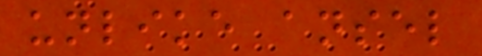unlike ansel
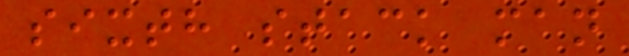sixth stack man
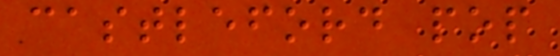castleford pop
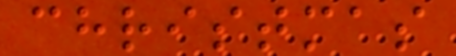christmas
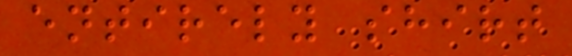entirely shirt
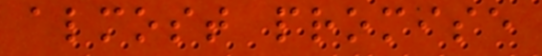almost promise
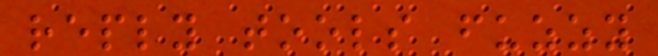reply tools fuzzy
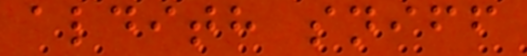aldith sniff
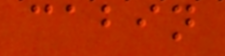cabin
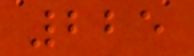225
